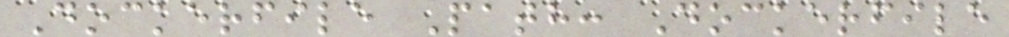Dockerfile Path: Dockerfile
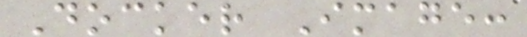Docker Image:
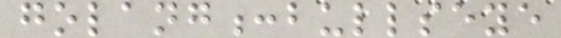golang:bullseye
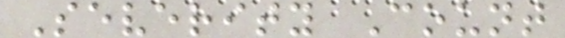Severity Count
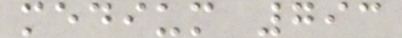medium 793
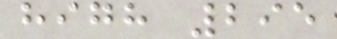high 295
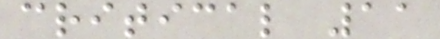critical 11
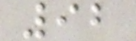92
